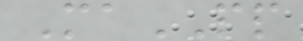MaPP
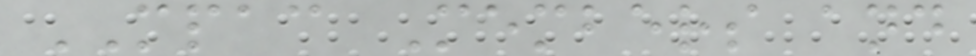MPAC Members and
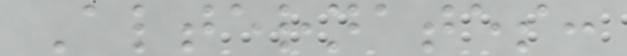Alternates:
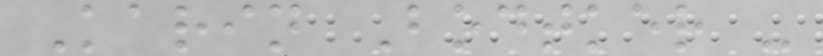Karin Bodtker -
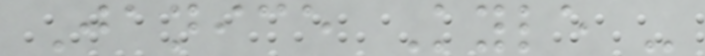Janice Kyle -
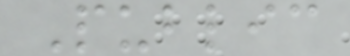Public
